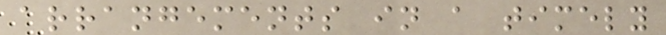arrangements in a timely
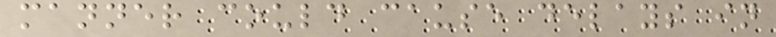manner could cause delays in
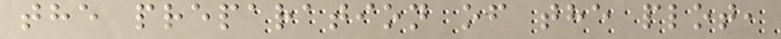the preparation of the plot,
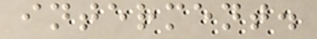interment.
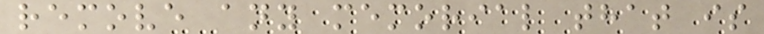remove any memorial that is
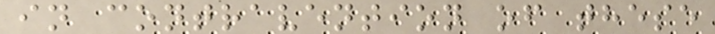in contravention of these
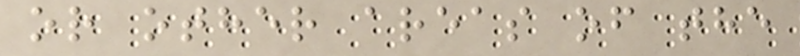or other areas of the
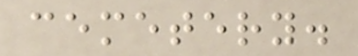cemetery.
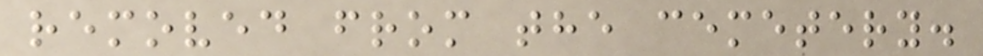removed from the cemetery.
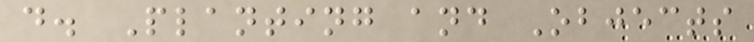d. Planting and Objects
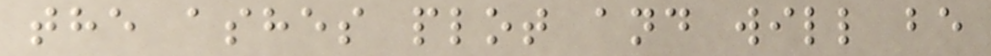the ashes plot and will be
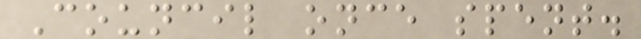Council once spent.
